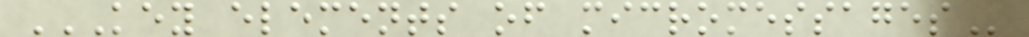KEY ELEMENTS OF MICROMESSAGES
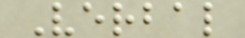Verbal
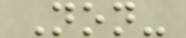Non-
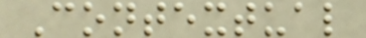Contextual
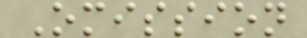Omission
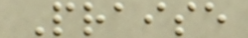Praise
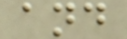and
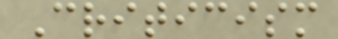Criticism
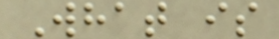What is
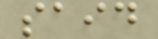said
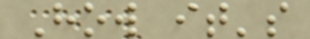How it's
